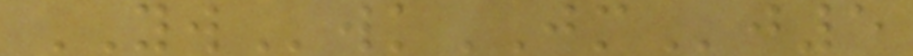YWwkJMj5
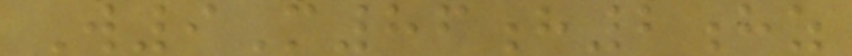W9M86h2hz
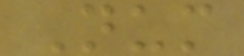Num
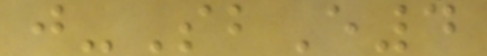j-SbE4
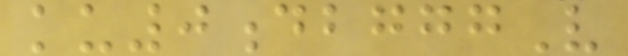ku0dbgggV
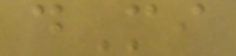dMi
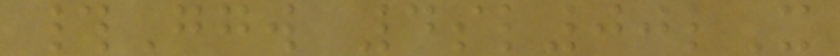#Ggw 4sl00lX
